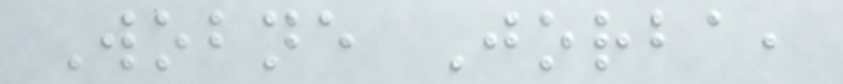Wobne Jorba,
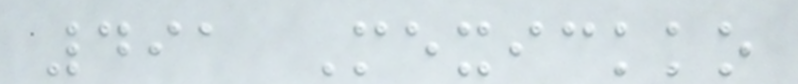491 Mexickko
